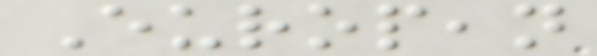European
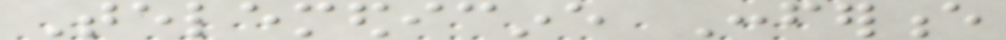Telemedicine Conference
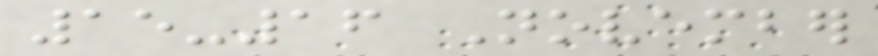15-16 November
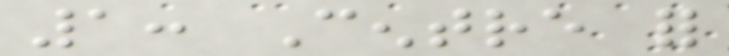1: Centre for
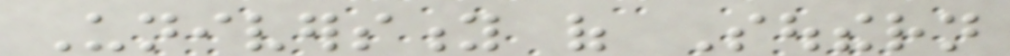University of Southern
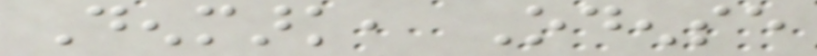Denmark, Odense
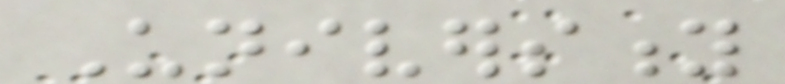University
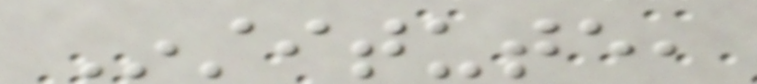Institute,
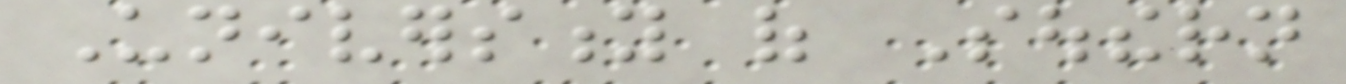University of Southern
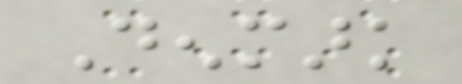Denmark
